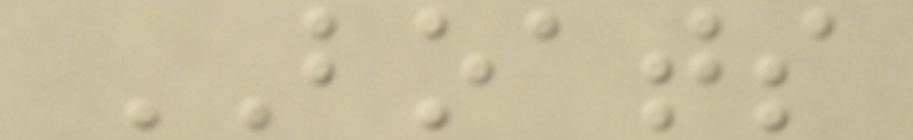BOATS
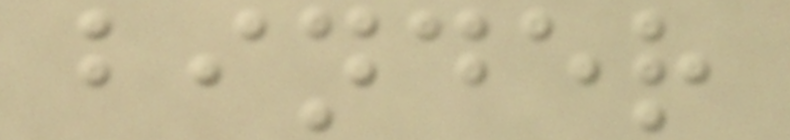binder
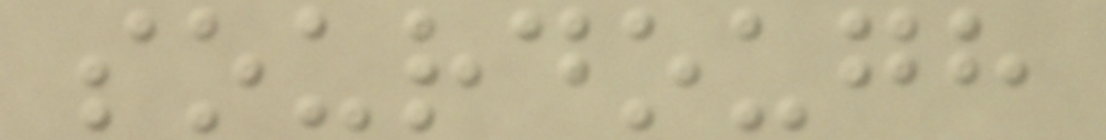sourdough
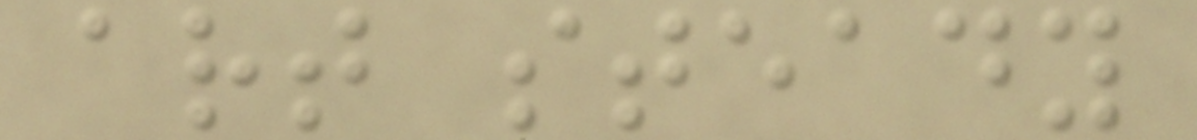art steady
